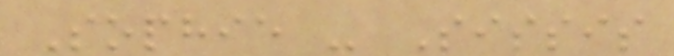Sophie - Sissis
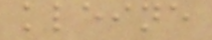kleine
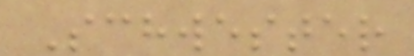Schwester
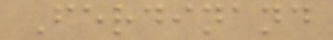Ferdinand
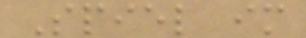Spiel im
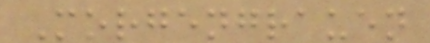Morgengrauen
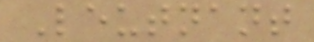Leutnant
